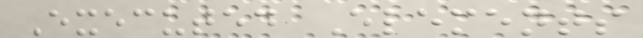Executed Elements
